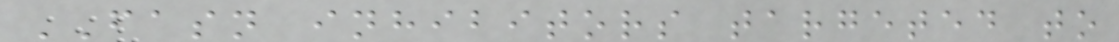FASN inhibitors targeted to
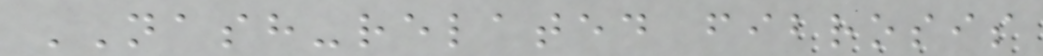NASH-related fibrosis
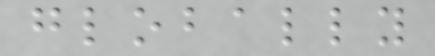globally
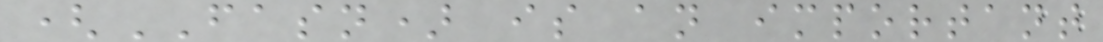(FASN) is an important
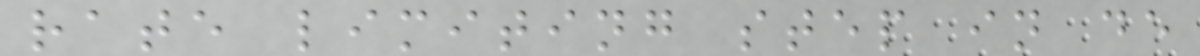rate limiting step in de
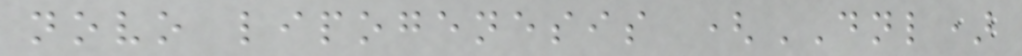novo lipogenesis (DNL)
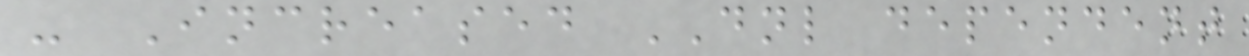- Increased DNL dependent
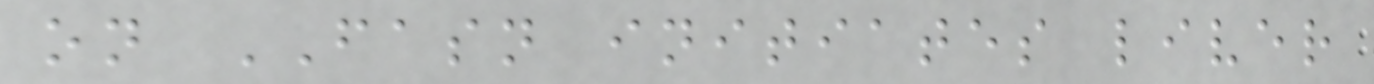on FASN initiates liver
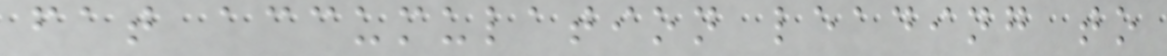fat accumulation leading to
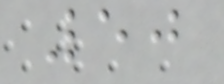50
